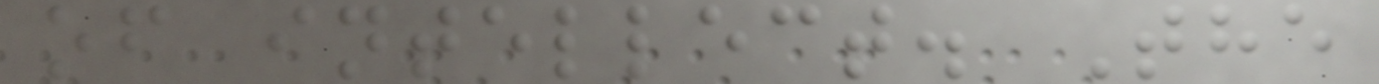of intellect. The
